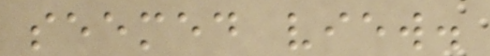seemed view.
